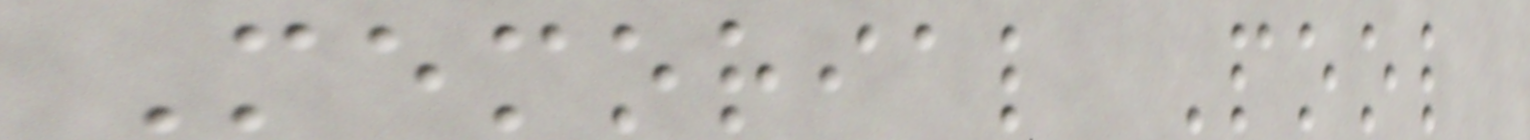Memorial Pool
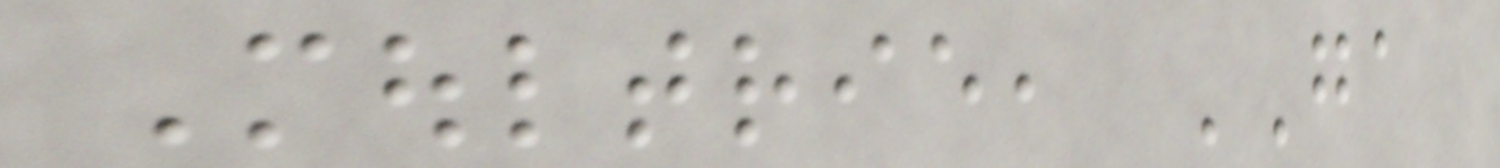Moultrie, GA
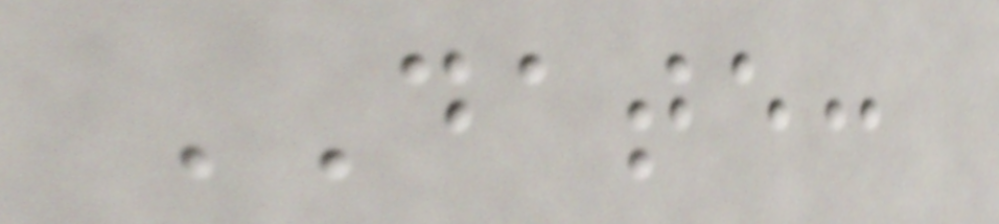DATE:
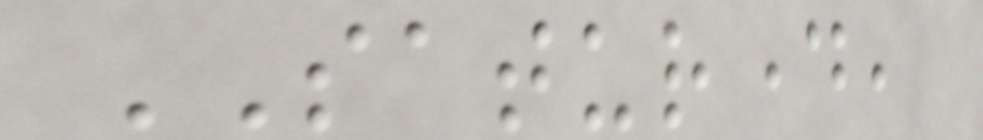SATURDAY,
